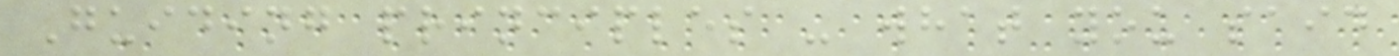Guiding principles - what you said
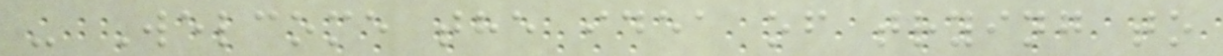- Welcome the idea of trying to
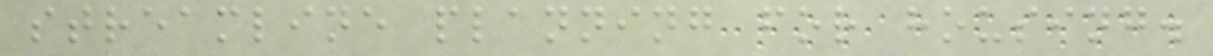streamline planning for housing.
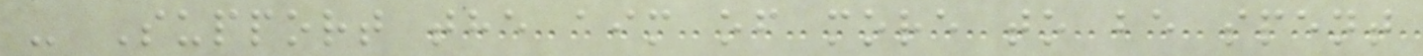- Support the aim of more to be spent
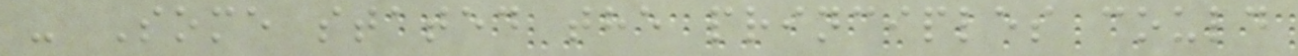- Some stated the principles could
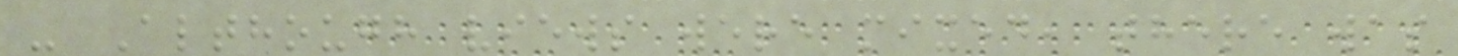- Although views were mixed, there was
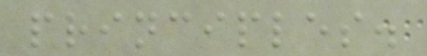principles.
